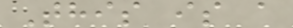This is a
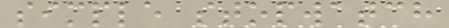simple stopwatch
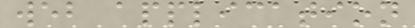web application
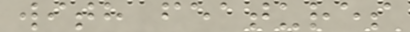with features
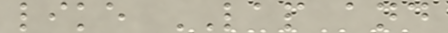like LAP and
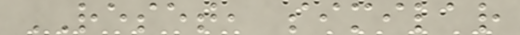RESET, similar
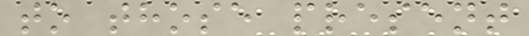to those present
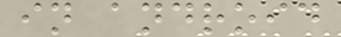in android
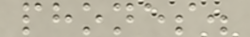phones.
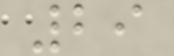29
